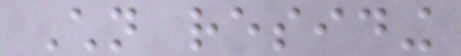Children residing
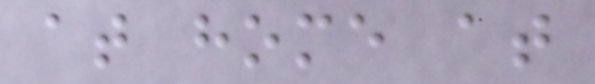at home at
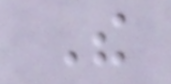The
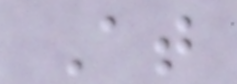At
